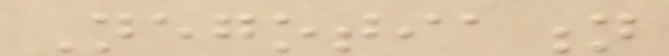Negotiation
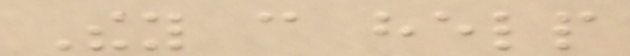They can help
